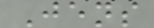Jens
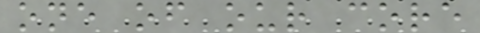one of our core
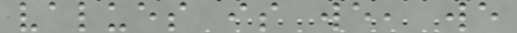values is we, we
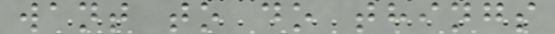want to do things
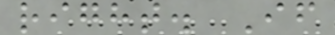right. If
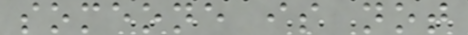someone is not
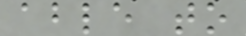able to
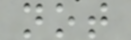not
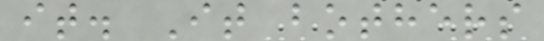it. It bothers
